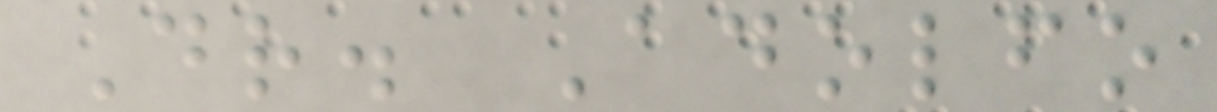Dr. Adolfo
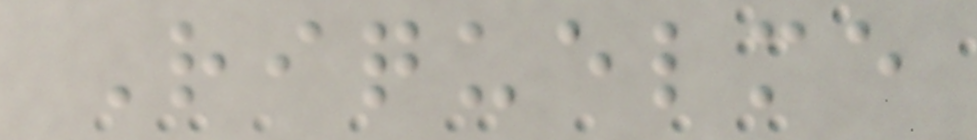Riquelme
